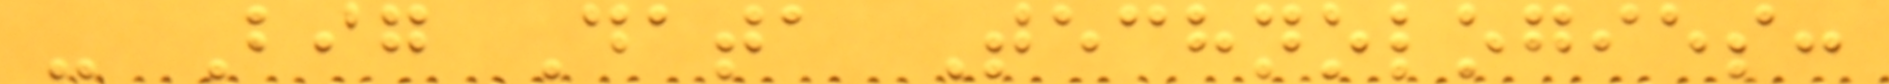- Big Data Technologies:
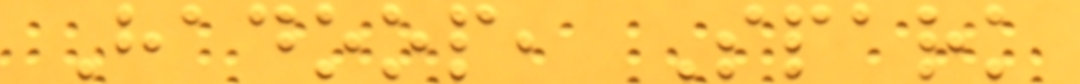Hadoop, Spark
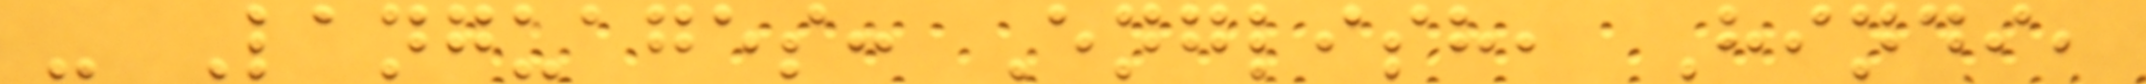- Languages: English, Hindi,
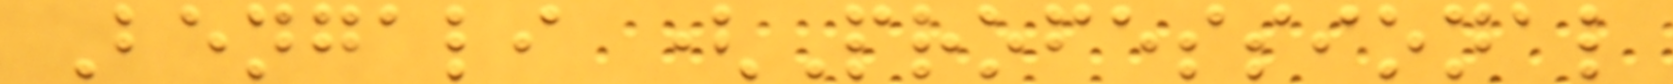Bengali (Professional
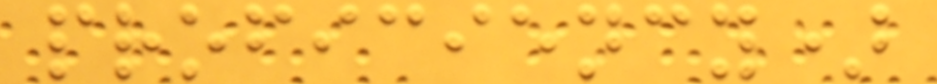proficiency)
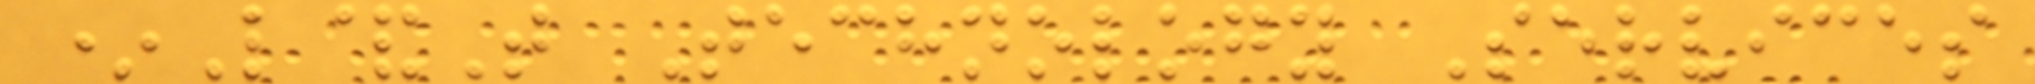*L&T Technology Services
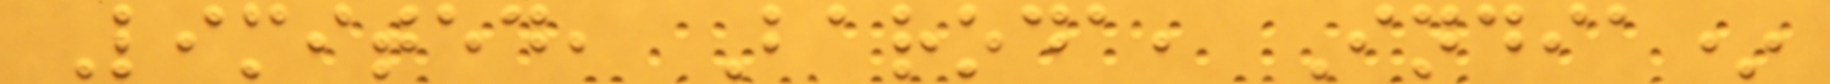Limited, Baroda, India*
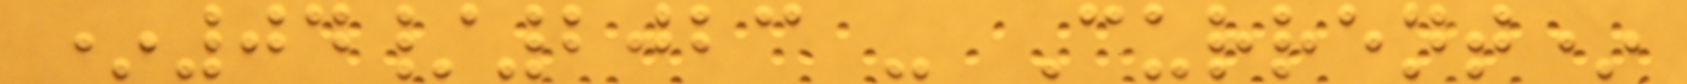*04/2023 - Current*
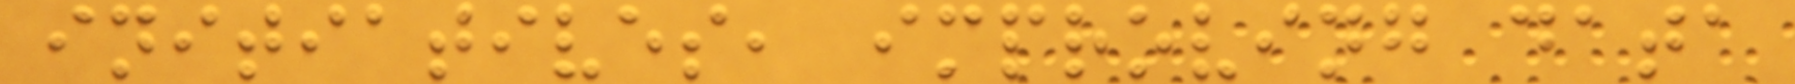initiatives, improving data
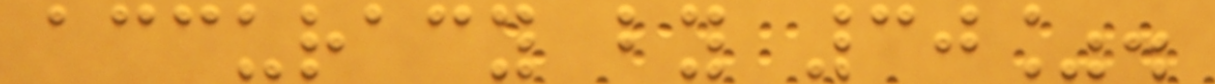accuracy by 30%.
